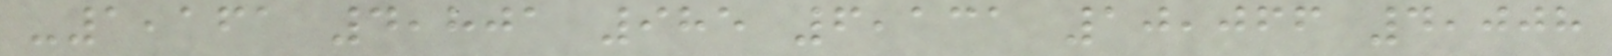-1,161 4,801 985 6,131 10,066 4,008
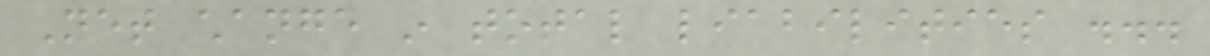Net change in total liabilities ...
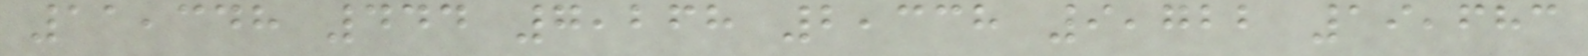11,348 444 7,268 2,338 9,722 19,683
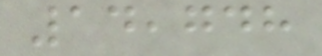14,748
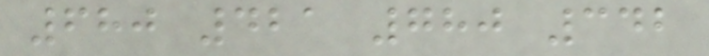680 421 780 342
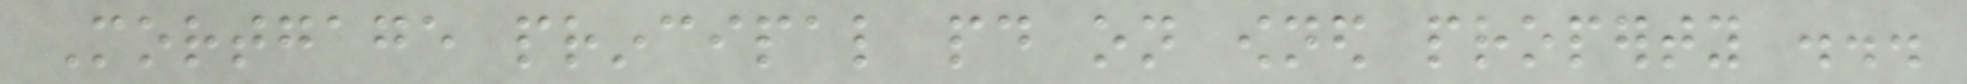Mortgage principal paid on owned property ...
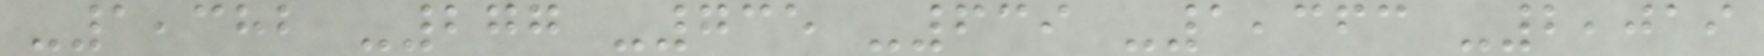-1,382 -277 -735 -639 -1,363 -2,019
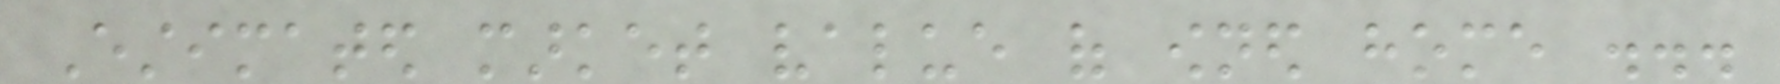Estimated market value of owned home ...
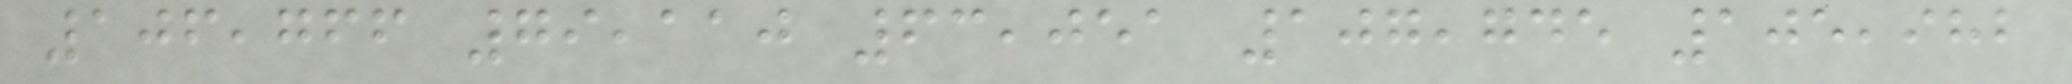106,766 79,110 63,051 107,745 105,982
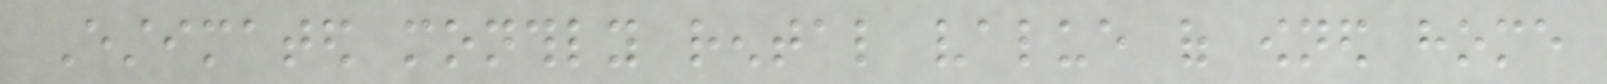Estimated monthly rental value of owned home
